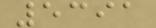5391
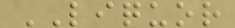LIQUOR
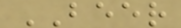BEER
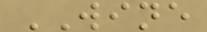WINE
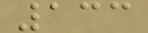133
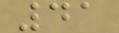41
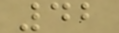42
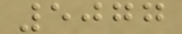5077
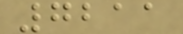7211
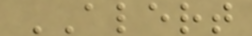ALERT
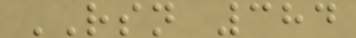RSN 384
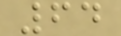64
